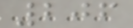206
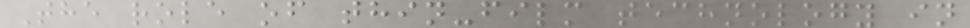The role of thin-film technology in
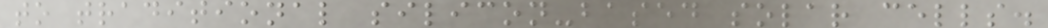to traditional silicon-based solar cells.
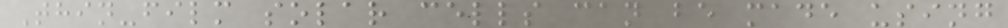Thin-film solar cells can be made using
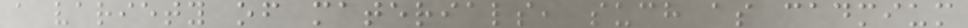a variety of materials, such as cadmium
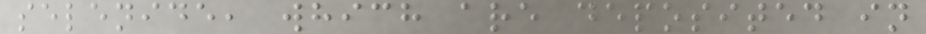selenide, which are deposited in
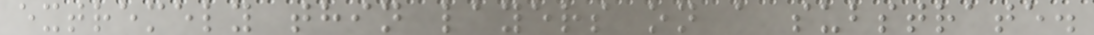extremely thin layers on a substrate.
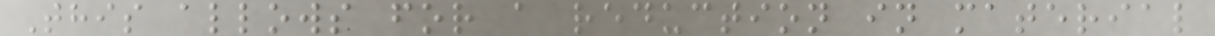This allows for a reduction in material
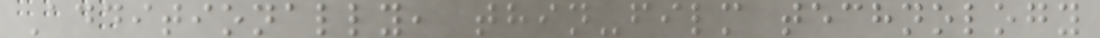Additionally, thin-film technology
